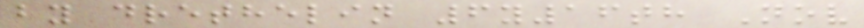by drethelin 6y16th Nov
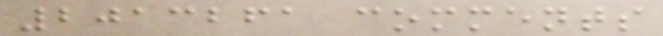2013261 comments
